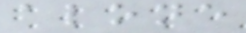alone
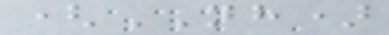(NH)
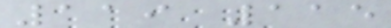119 115
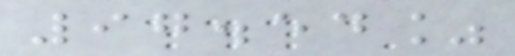97.54%
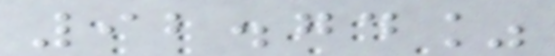92.74%
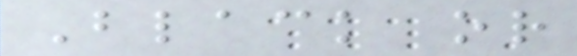Black or
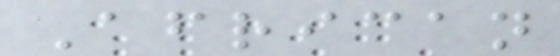African
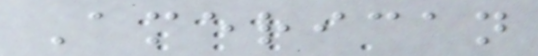American
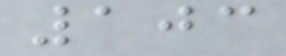103
